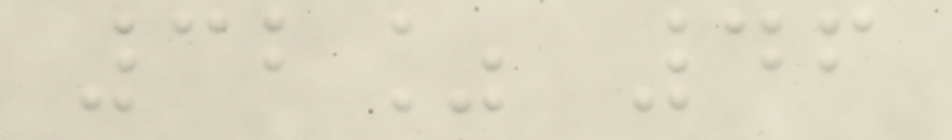32% 46
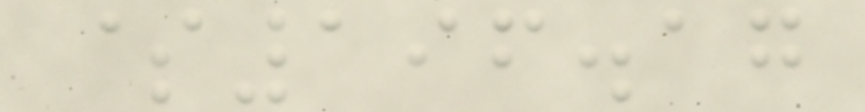$196.17
